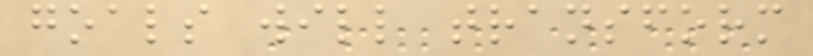goals will transform
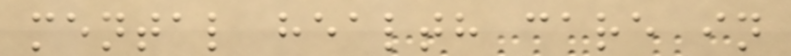mental health care in
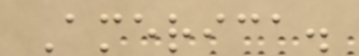America.
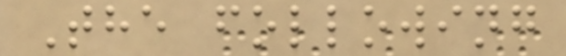The following
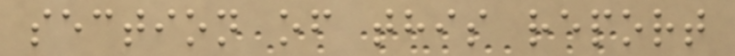section of this report
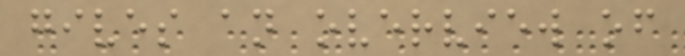gives an overview of
